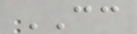CC
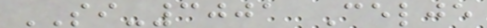SI-3001 Celje
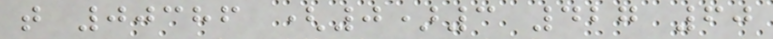t 00386 (0)3 427 60
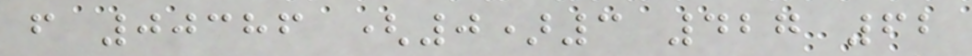f 00386 (0)3 427 62
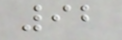92
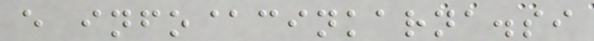e info@cinkarna.si
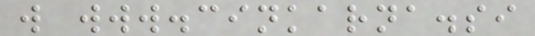w www.cinkarna.si
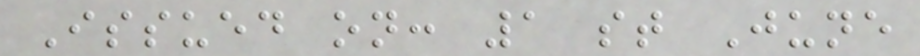Issued on: 1 st June
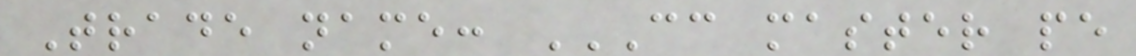Trade name: CC MASTER PE
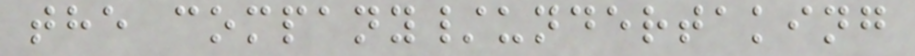the company/undertaking
